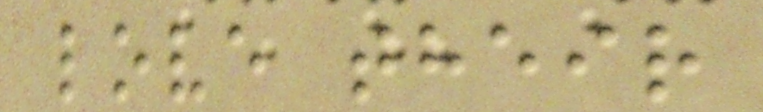love their
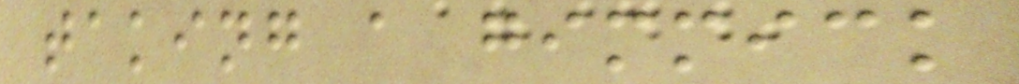taking a gimmick
